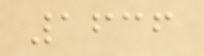1636
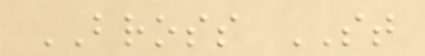BROSS ST
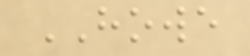HOWE
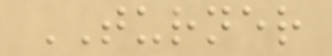TURNER
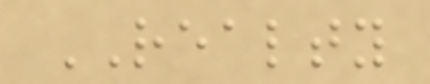REALTY
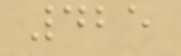425
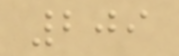209
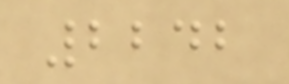2242
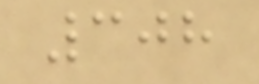308
